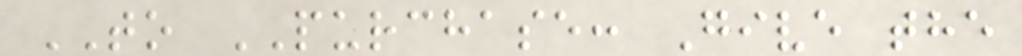TO PURCHASE: Give the
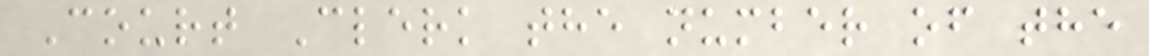Court Clerk the number of the
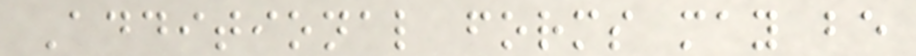Additional forms may be
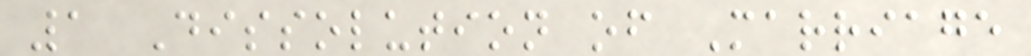1 Dissolution of Marriage
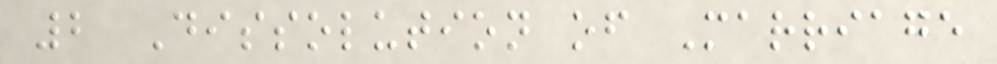2 Dissolution of Marriage
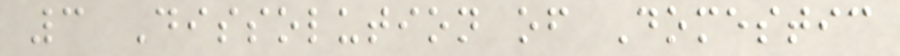3 Dissolution of Domestic
